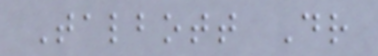Talbott Dr
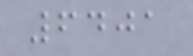6401
